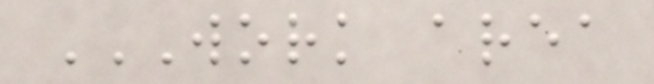WORK AREA
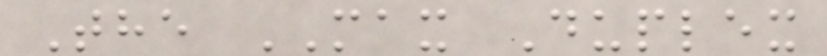The MAX Duplex
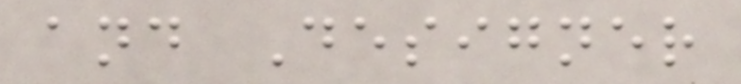and Designer
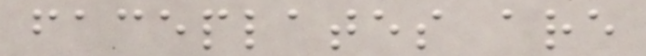faceplates are
